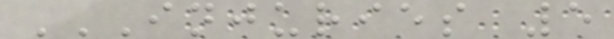INJURIES 5
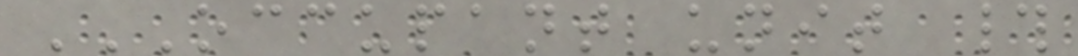OCCUPANT UNIT #
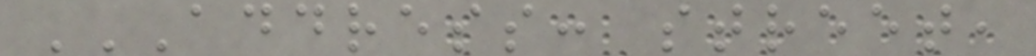ADDRESS: STREET,
